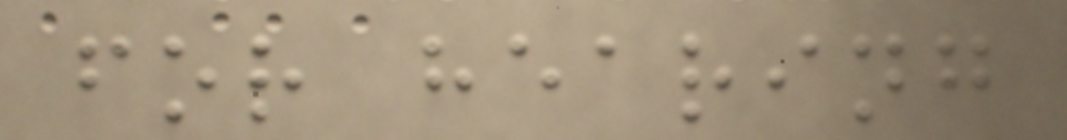for hearing
